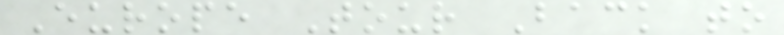Europe Tour Back to
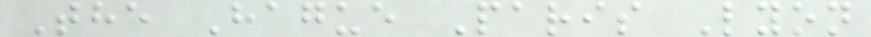The Hague Paris Lyon
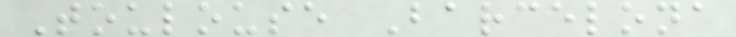Toulouse Barcelona
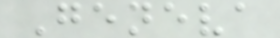Geneva
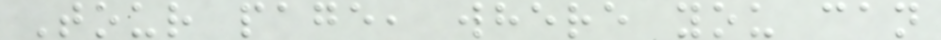Tour page, where you can
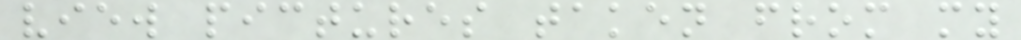view pictures taken from my
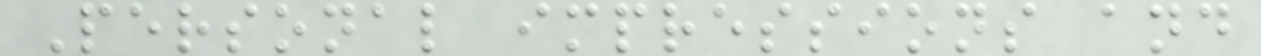Personal impressions and
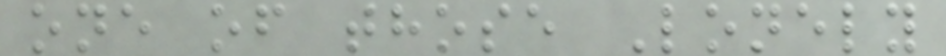one of those Lonely
